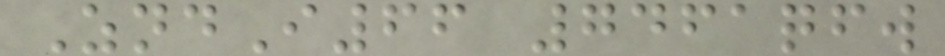ZndI66 7461qfw
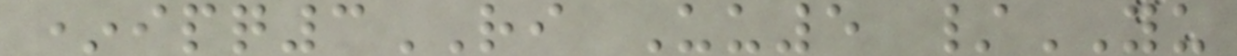*ipq3RI Uu5 /YU
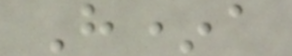H*a
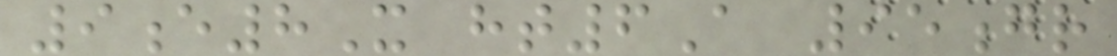9e8X ht6A 95gr
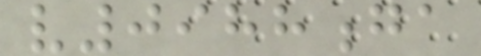v0988ga
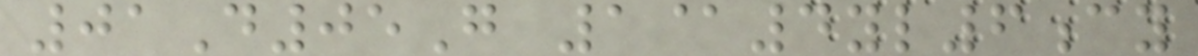01D05G 1@4yl6cy
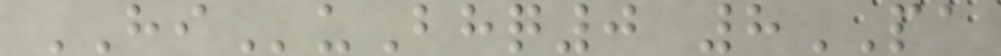HIuBhq0 8PA
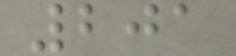201
